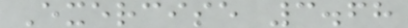Exercise 3.68
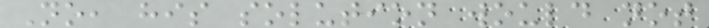No, his solution would not
